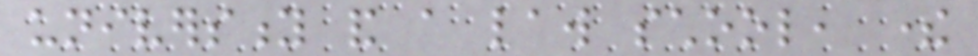university and a law school, there
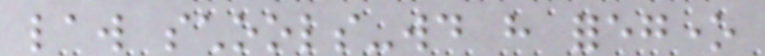law schools-would have foregone
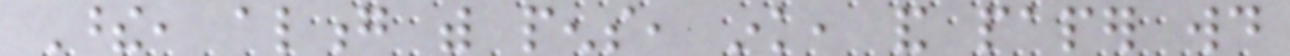These, along with pens, ink, and paper would
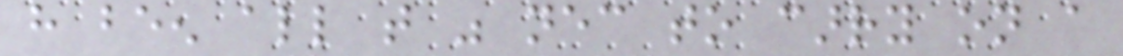have been all that was necessary to carry on a
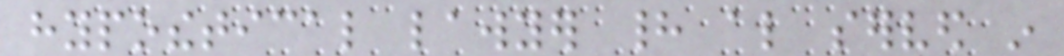hypothetical lawyer had also served in
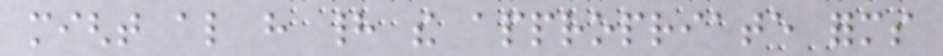might also have had the appropriate forms
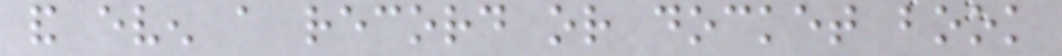and even a record or docket book
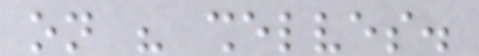on his shelves.
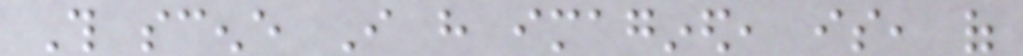This scene I have imagined, is, of
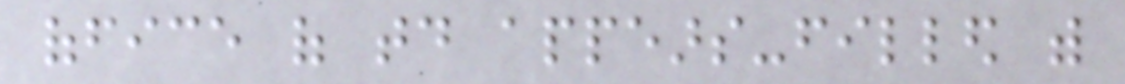office of today appears-filled with
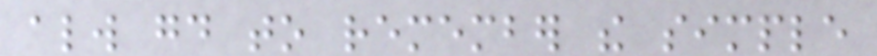always good to remember the simple
